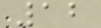12
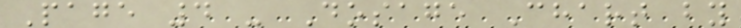Page 4 - Dosage Chart by
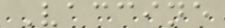Vaccine
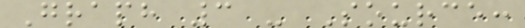Graph 3 - Source:
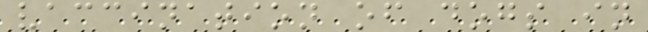vaccination of dogs in
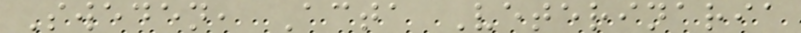Sweden, Acta Veterinaria
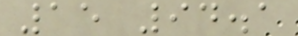15 94.1
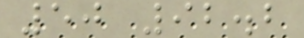50 92.2
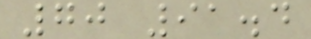70 91.4
